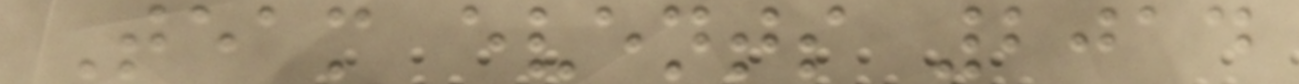Team events 2014
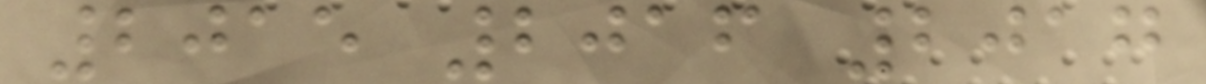2015 2016 2017
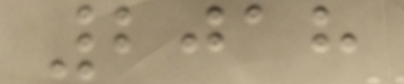2018
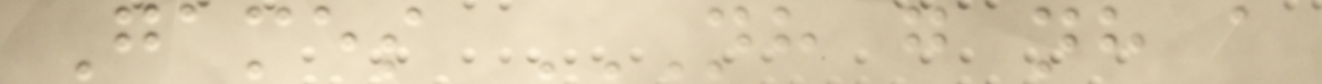Games NH G NH A
